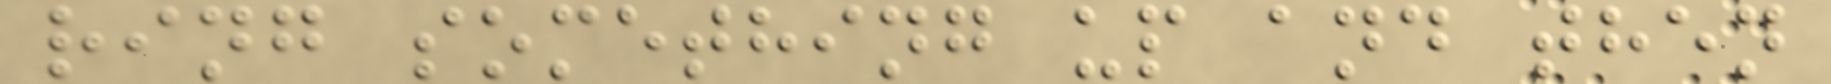ring something up and then
